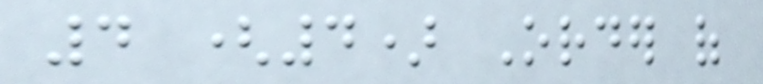4 (4) Order of
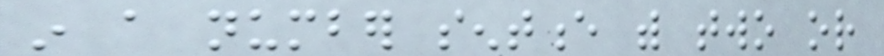in a number sentence with two or
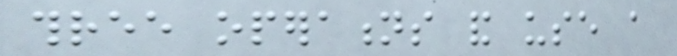three operations and use a
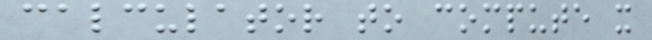calculator to compute it
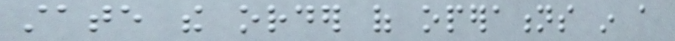state the order of operations in a
